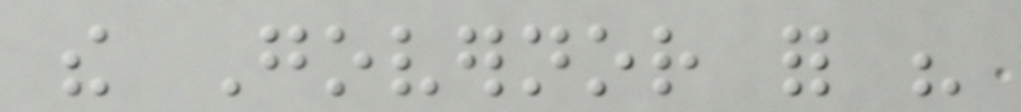the Governor for his
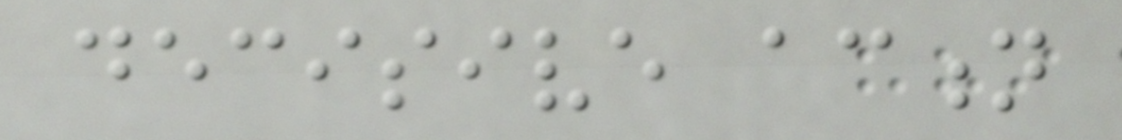decisive action
